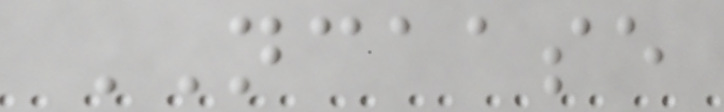NCAASE
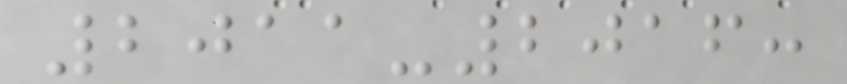2011-2016:
